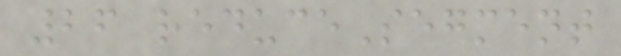26 reduceSegment
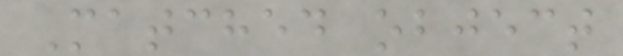Matched object
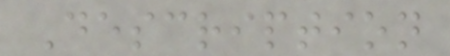Description
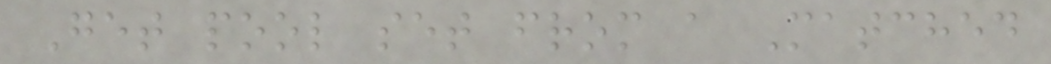Get pool set from a Matched
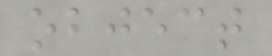object
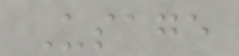Usage
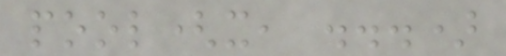pool(x, ...)
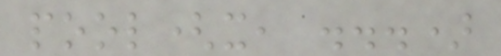pool(x, ...)
